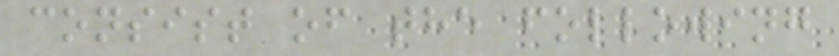consist of the following
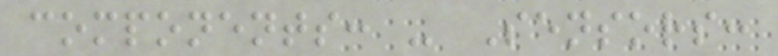components: - Sensors:
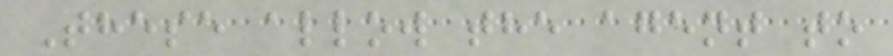These allow the agent to
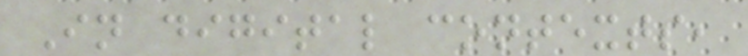In digital contexts,
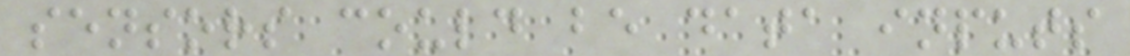sensors could be data inputs
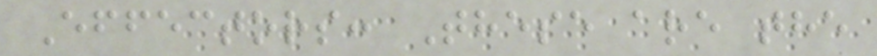Effectors: These are the
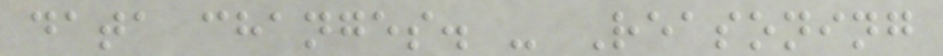data changes. - Reasoning
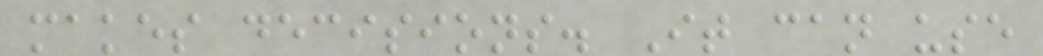makes decisions. It can use
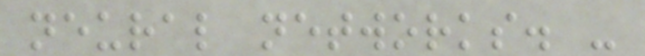neural networks. -
